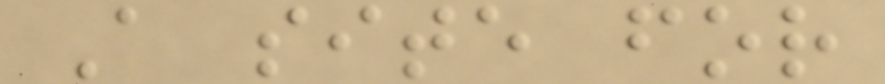A site for
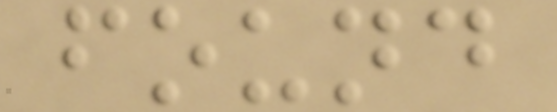found
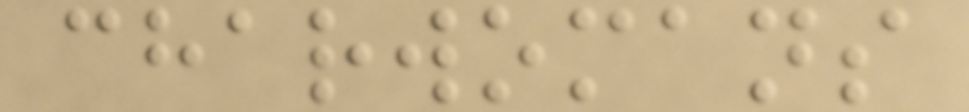charwomans
